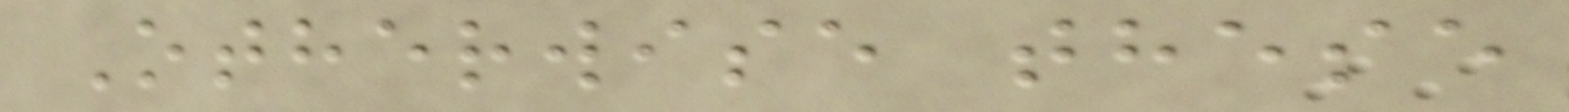Otherwise these
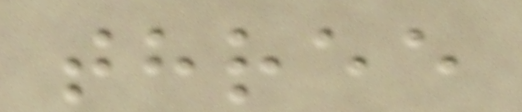three
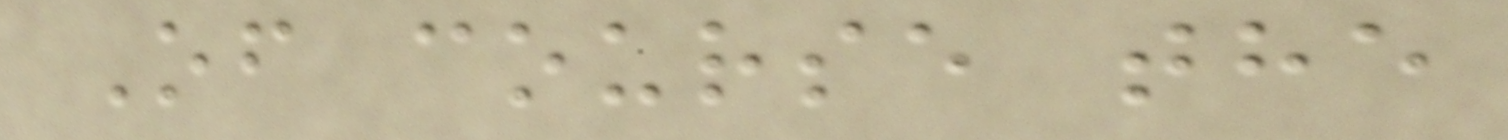Of course the
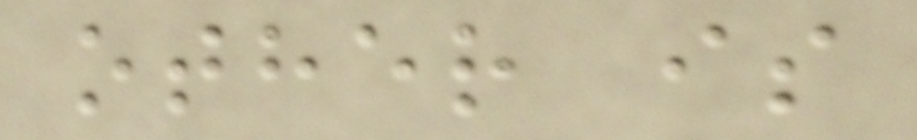other is
